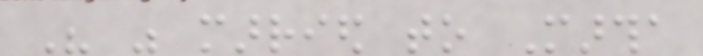His was married to Martha
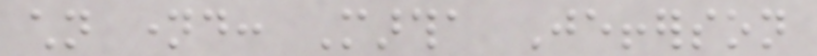children named: Martha Jefferson
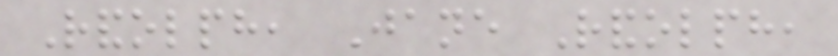Randolph, Jane Randolph,
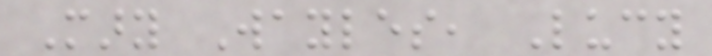Mary Wayles, Lucy
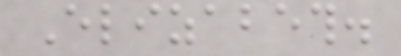Elizabeth.
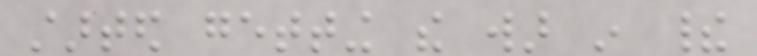started getting the war in their
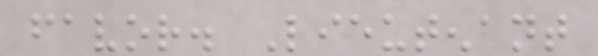favor. Lieutenant
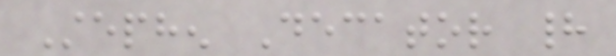Stephen Decator had
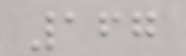167
